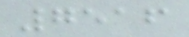7516
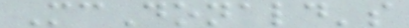McDonald's
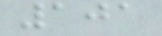101
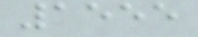1555
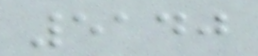5140
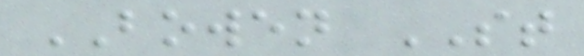BOWEN ST
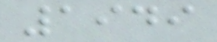1949
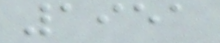1951
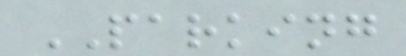PARKING
